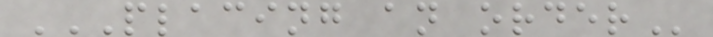PLACING AN ORDER
